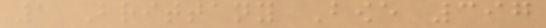1 Brittany Bowe 397
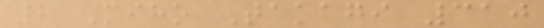2 Miho Takagi 310
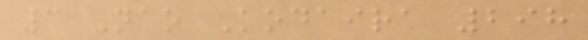3 Nao Kodaira 298
